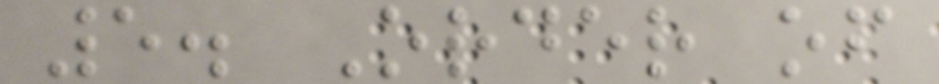5. Order of
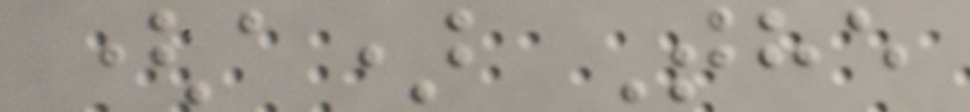(a) The
